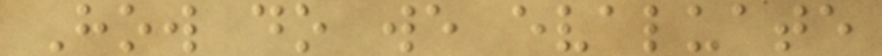How do we evaluate
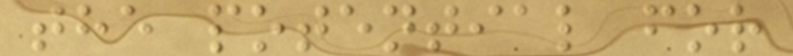the potential for
